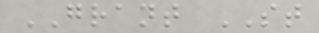GRANT ST
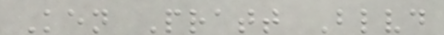Ken Pratt Blvd
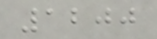1200
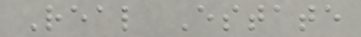Real Estate
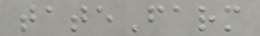tateFarm
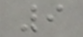9
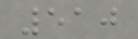510
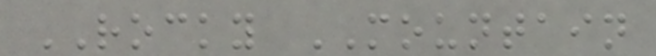ROCKY MOUNTAIN
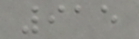915
